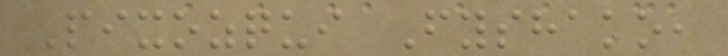Pixozqui Fyshako,
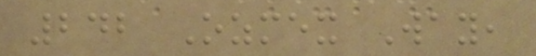242 Ozmex Way,
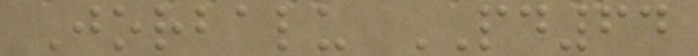Jorbalu PD64
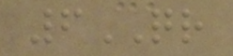6QR
